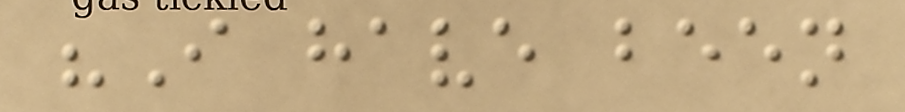"I have been
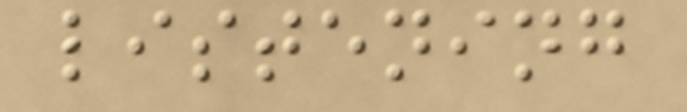listening
